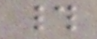#
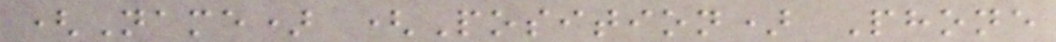(Name) (Position) Phone
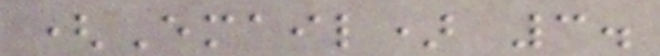(Email) 3.
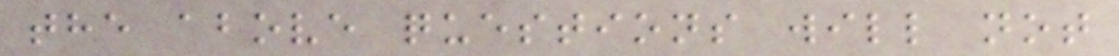the above questions will not
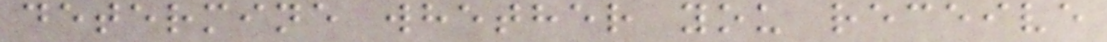determine whether you receive
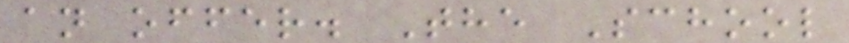an offer. The School
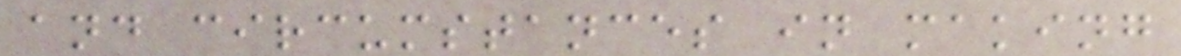and circumstances in making
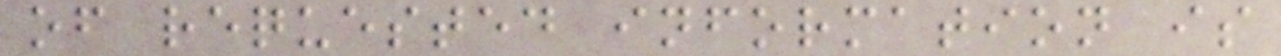of requested information is
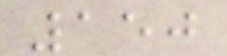150
